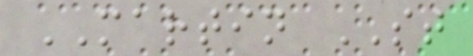MARTIN ST
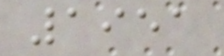1951
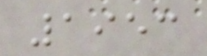1953
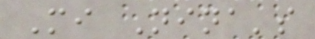Mi Nina's
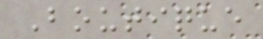Boutique
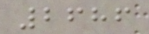2686
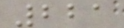221
